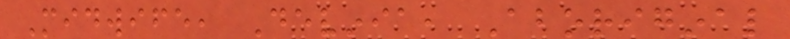Midwife, Devinia, Aboriginal
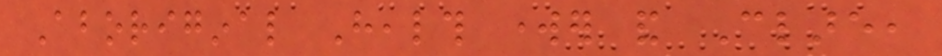Aboriginal Health worker and Clare,
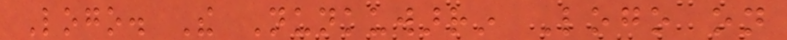Logo. The Nunkuwarrin Logo on
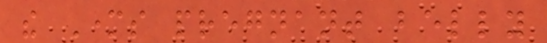the Mothers pregnant belly
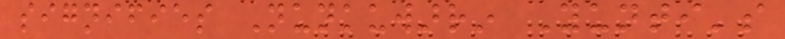signifies Nunkuwarrin Yunti's
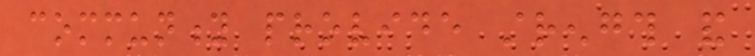community provide strength and
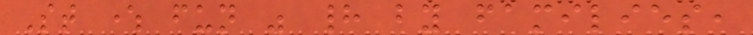St where fun was had by families,
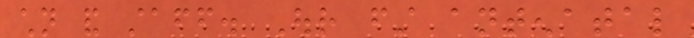children and staff. Our first antenatal
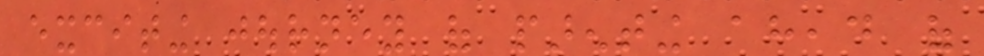exciting journey of parenting ahead of
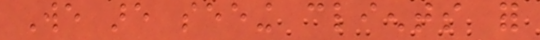We are seeing clients for
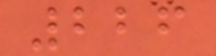226
